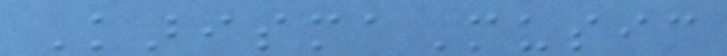KarismaMusic
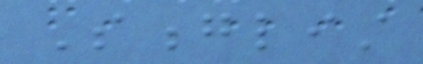Songlist
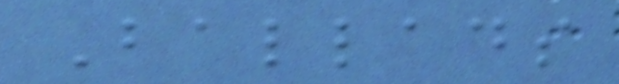Ballads
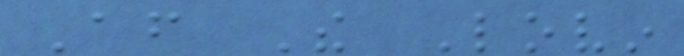After The Lovin
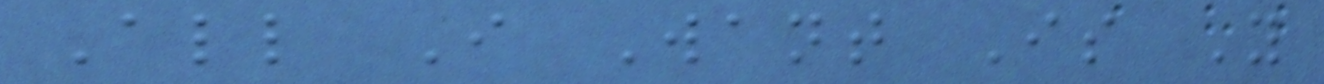All I Want Is You
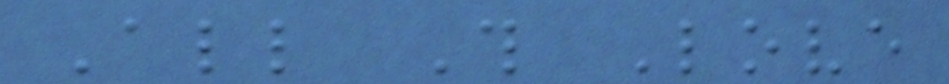All This Love
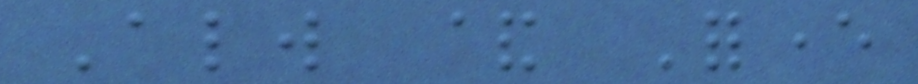Always & Forever
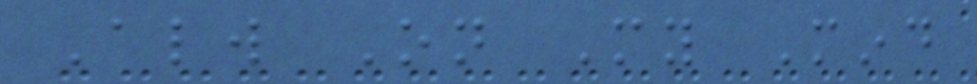Always On My Mind
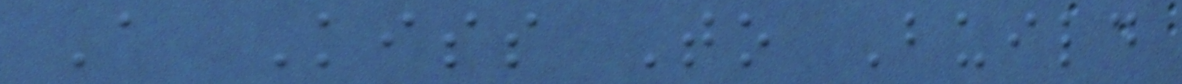A Kiss To Build
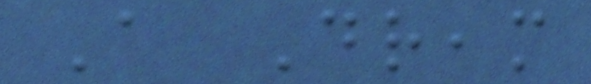A Dream
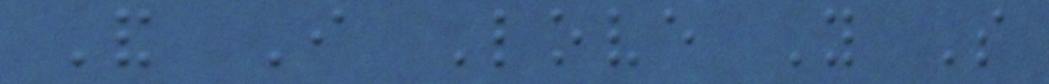And I Love You So
